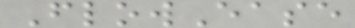FlowEase
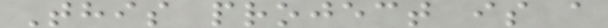This project is a
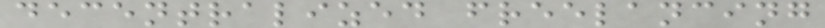decentralized freelancing
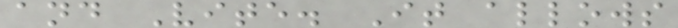and Vite. It allows
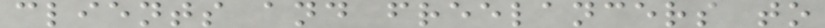clients and freelancers to
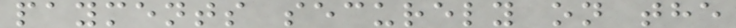payments securely on the
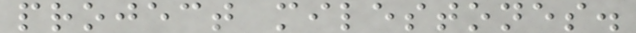project milestones.
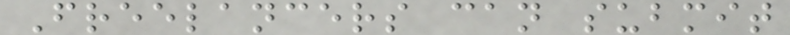Freelancers can submit
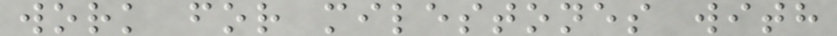work for milestones with
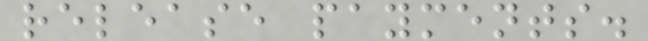release payments.
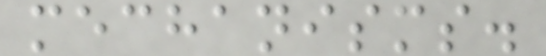mechanisms.
